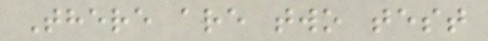There are two test
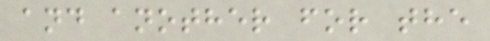and another for the
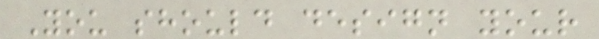You should design your
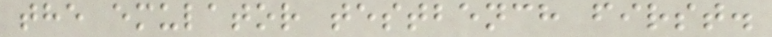the emulator testbench first.
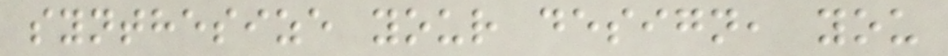synthesize your design, you
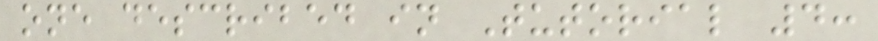one described in Tutorial 4:
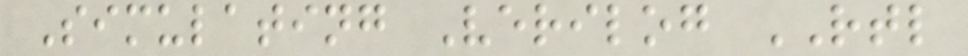Simulating Verilog RTL
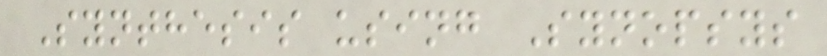Synthesis using Synopsys
